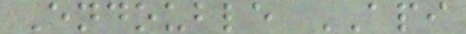Endouble API
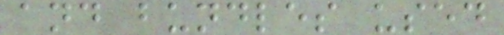and bundles used
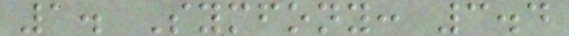1. Symfony: 3.4
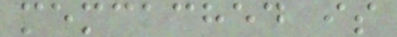memcached is
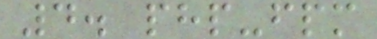4. php-fpm
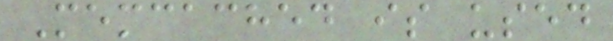Memcached is used
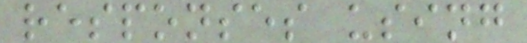responses using
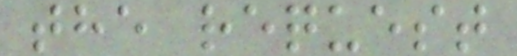the request
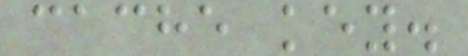cache key.
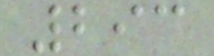293
